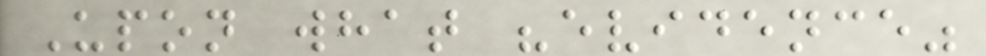Upon what "evidence"
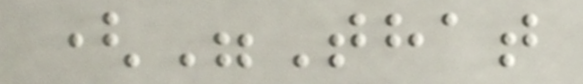("That
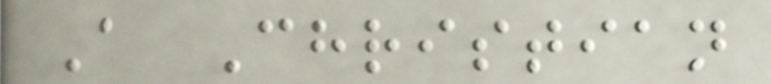A Christian
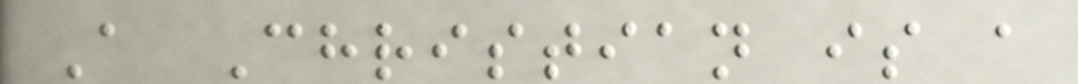A Christian is a
